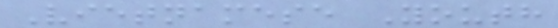Vietnamese Youth
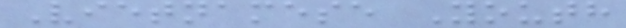Vietnamese Youth
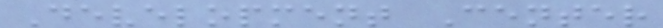Development Center
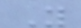Y
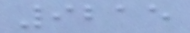9215
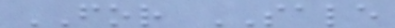FOR SALE
